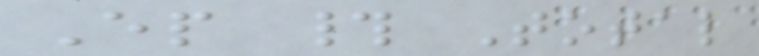Ep # Total
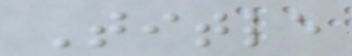Title
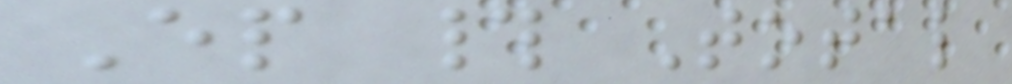Ep # Total
